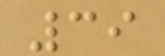39
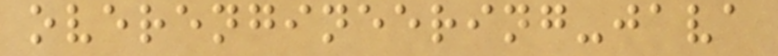overengineering-java
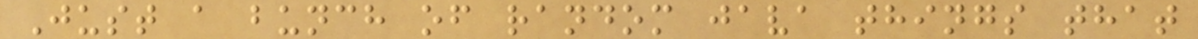Just a bunch of random java things that
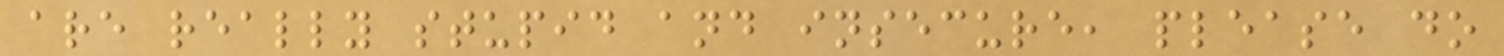are really stupid and insecure, please do
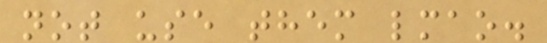not use them lmao.
